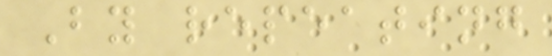By repeating
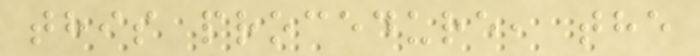this procedure, the
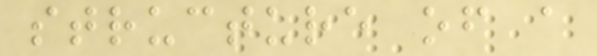structure of a
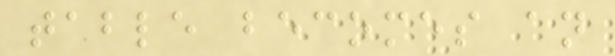table becomes an
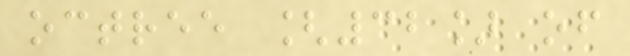octree [32] of
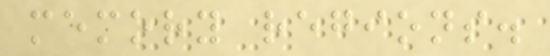memory regions.
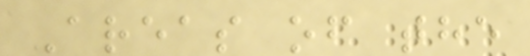Areas of the
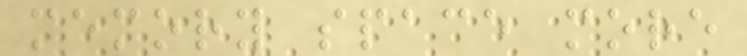memory space more
